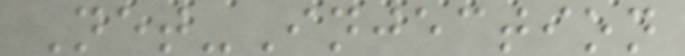Net-Injection
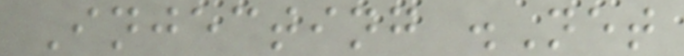Injecting .Net
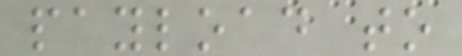payload to
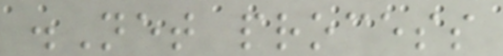.Net process
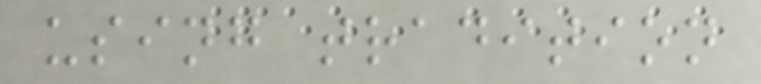using tradition
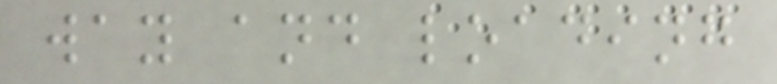way and loading
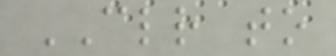CLR to
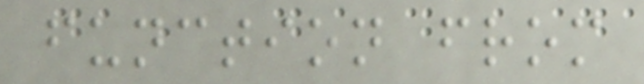function from
